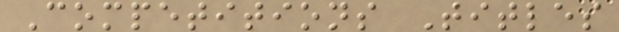Competitions Titles
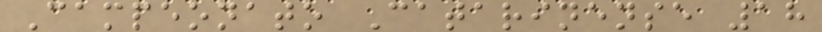Campeonato Catarinense 18
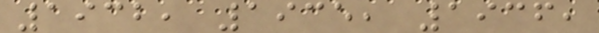1932, 1935, 1936,
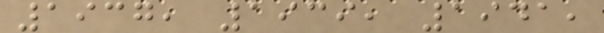1937, 1939, 1941,
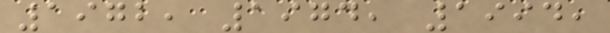1972, 1974, 1994,
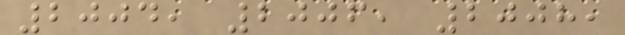2004, 2006, 2008,
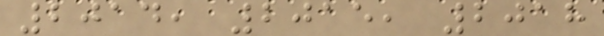2014, 2015, 2018
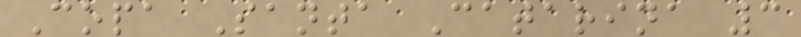Copa Santa Catarina 3
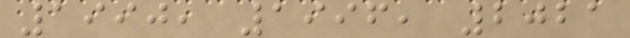1990, 1996, 2021
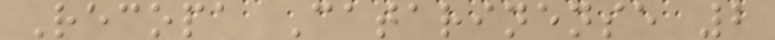Recopa Catarinense 2
